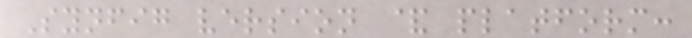Synfig version & platform:
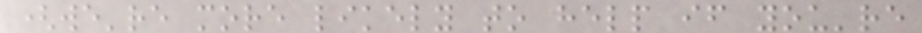(we're more likely to help if you're
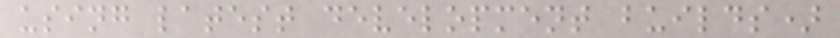using latest development builds)
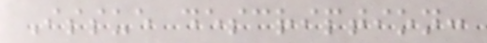Issue description:
